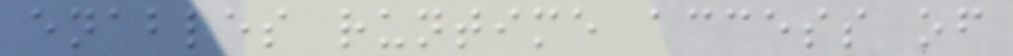enables runtime access of
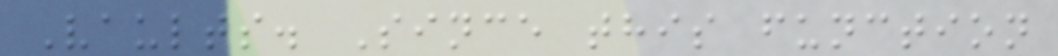Vaults. Since this function
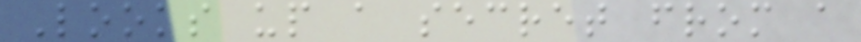Looks up a secret from a
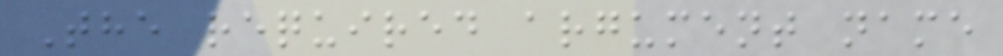The required argument name
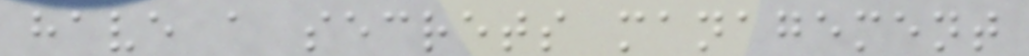have a secrets management
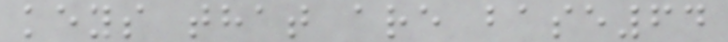keys that are base64
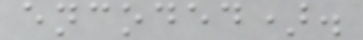encoded).
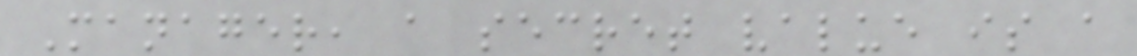Manager, a secret value is a
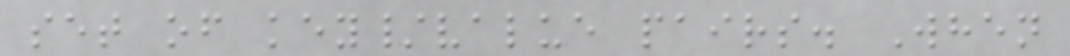set of key/value pairs. When
